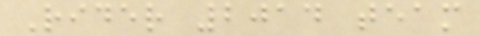Rider 2014 team
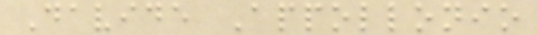Davide Appollonio
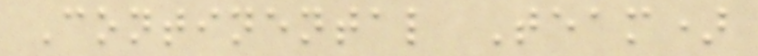Continental Team)
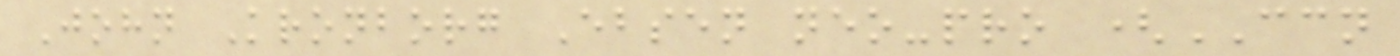John Kronborg Ebsen neo-pro (CCN
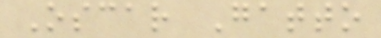Oscar Gatto
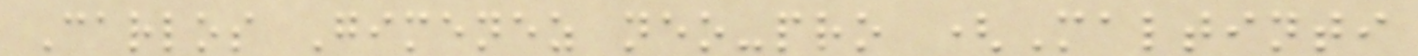Carlos Gimenez neo-pro (Maltinti
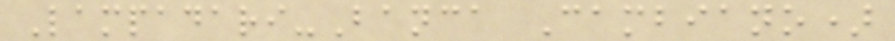Lampadari-Banca Cambiano)
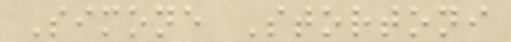Simone Stortoni
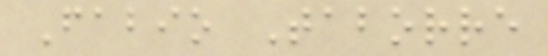Fabio Taborre
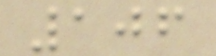106
